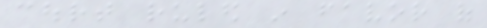court ruled in favor of
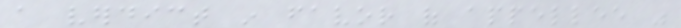a verdict in favor of appellee was
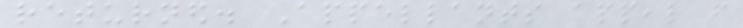returned. Appellants appeal from
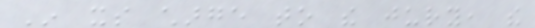In its charge to the jury, the
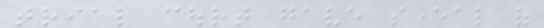trial court gave several of
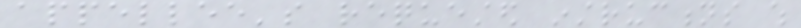appellee's requested instructions which
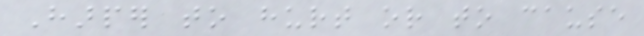Harper to hurt or to cause
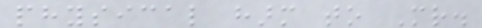physical harm to Mr.
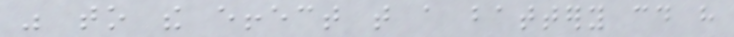was to the effect that a battery could have
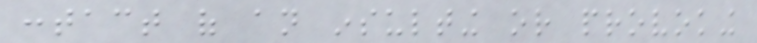contact of an insulting or provoking
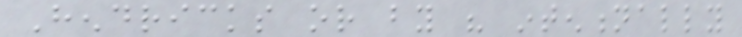Hendricks or by his intentionally
